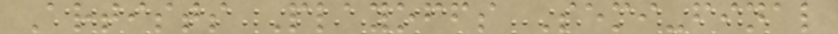Artists Playoffs Semi-final
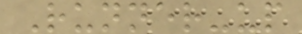Runner-up
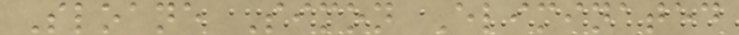Sloane Simon Eliminated
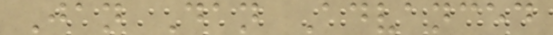Jan Dan Advanced
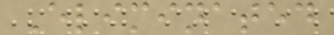Eliminated
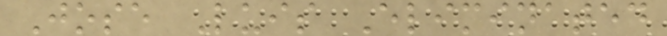Jose Luis Eliminated
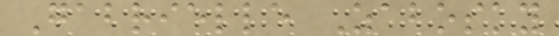Gabrielle Zabosky
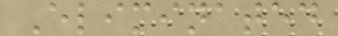Eliminated
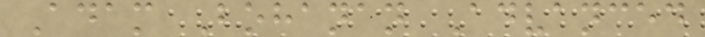Adam Bohanan Advanced
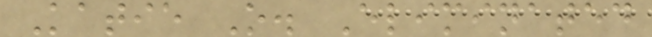Katie O. Eliminated
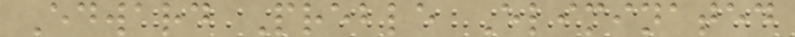Edward Preble Eliminated
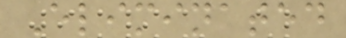Eliminated
